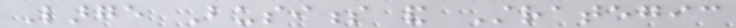Large Business and Strategic
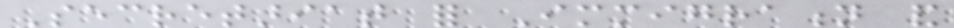Secretariat for Immigration and
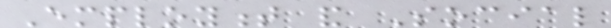Employment and Social
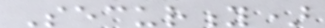Security)
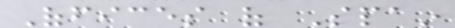Offices of Spain
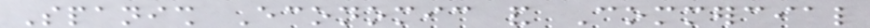Spanish Economic and Commercial
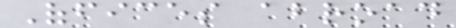Offices abroad
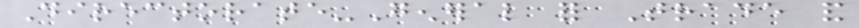Directorate-General for Trade and
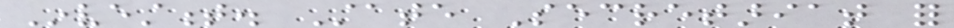Investment. State Secretariat for
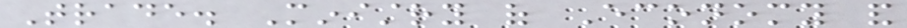Trade. Ministry of Economy and
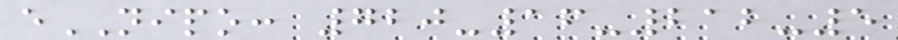eNIPO: 720-16-212-5
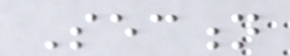Section
